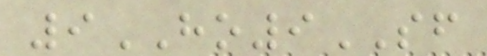9HO9SF
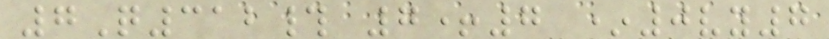7Q312# 7+7 *0vy7
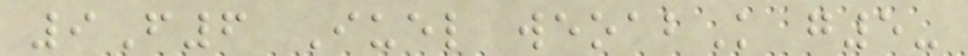9F6 Iuel weoabK g5-
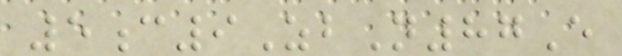5c9ZbN87E
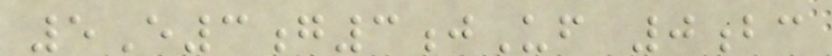5E3g3jUf 0bc
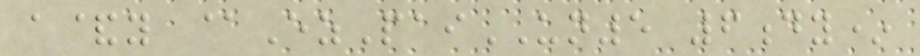a&y @EzPaiUN5 6dy*
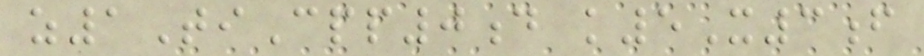z1TiCpp0d k5X3f
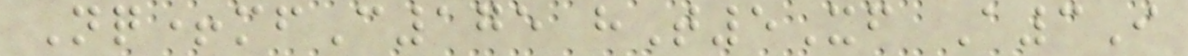Nq+mfC175 hT5Xf A3I
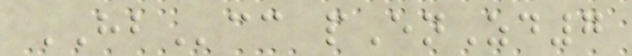HBcc pEnZd7
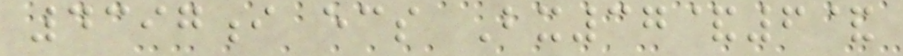4397i ecs Bx37&6&
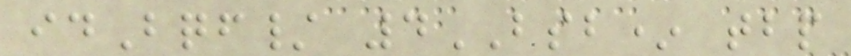idBqf/ 4BSB* tbp
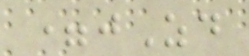=jZd
